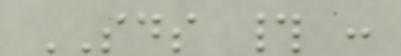SDS # :
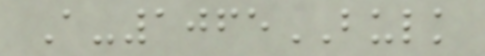A-1065BULK
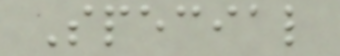Special
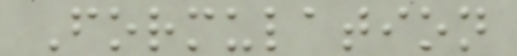Formulation
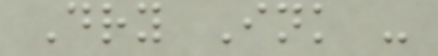Dry Ink -
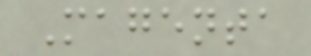Magenta
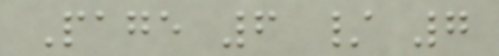Page 6 / 7
